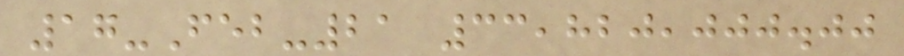17-Feb-21 33,820,000.00
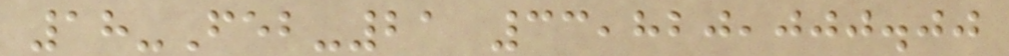18-Feb-21 33,820,000.00
